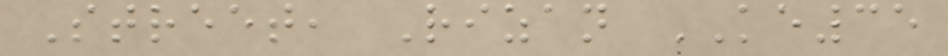Street, Rizan KE35
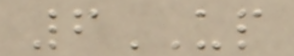6UP
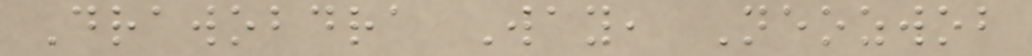Drawobdra Way, Neozwob
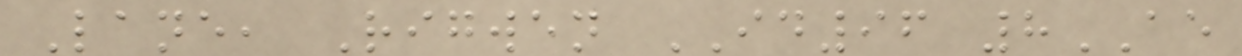Lane, Rigwen ID96 8AE
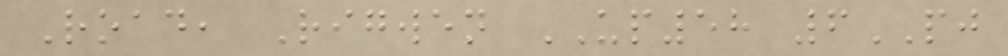Road, Rigwen UP58 6PJ
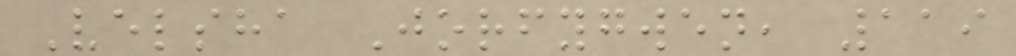Velsha Jorfygwen, 119
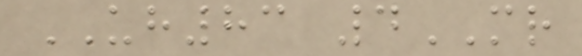UH83 4MR
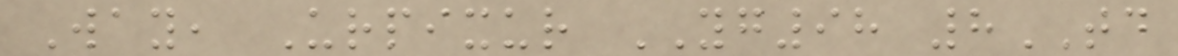Way, Urpixur YG98 8TD
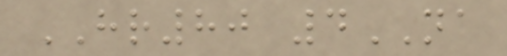HR80 4NA
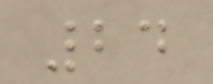24
